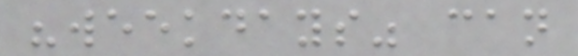"weekdays" can
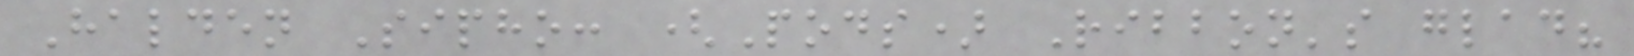Halden Sipho: (Pods) Ribbon's glad?
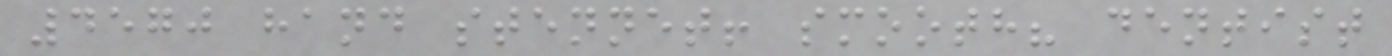4570 hand stennet! smooth? dentist
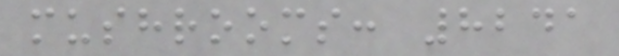mushrooms: 8241
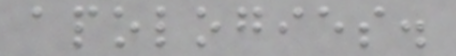apologies.
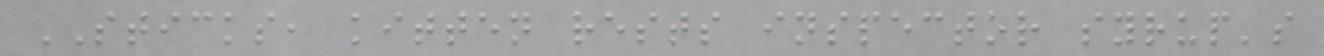STICKS, kitten rests inspector syrup's
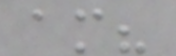am?
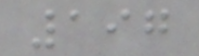197
